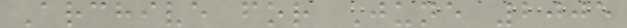Archive for June 2005
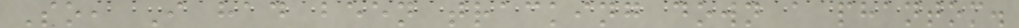So, I had been tracking down a phantom.
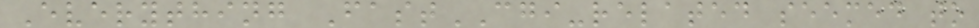Everything FastCGI-related seemed to
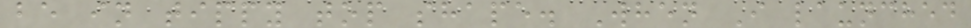be in tippy top shape. When I launched
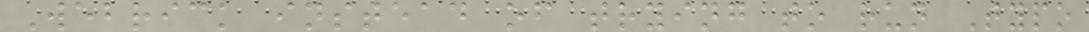Webrick instead of trying to run Typo
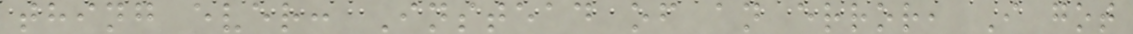thing ever: Instead of an error, I got
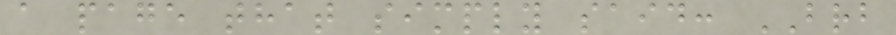a page that simply said: BRB
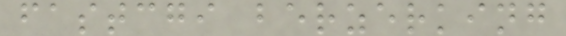fastcgi berzerking
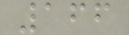166
